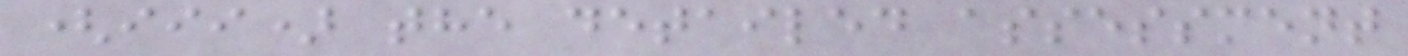(iii) the detailed assessment
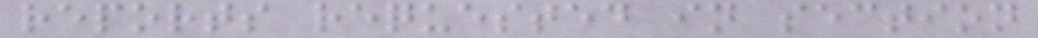reports requested in section
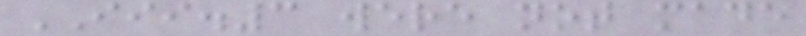III.3 were not made
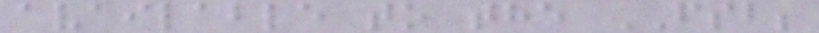available to the FSB;
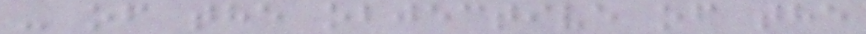- of the objective of the
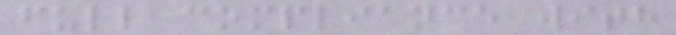full compliance with
